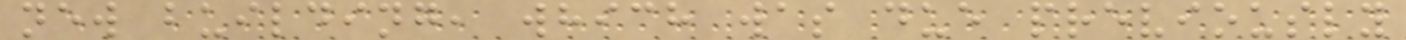new building, which was due previously
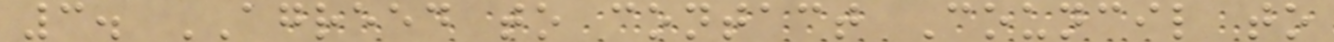3. AGREED to contact Council to
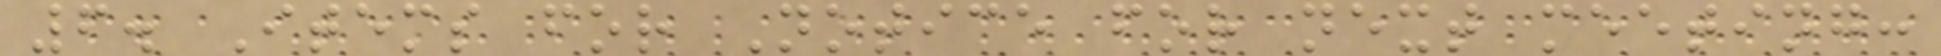6. Items for Notice for next meeting:
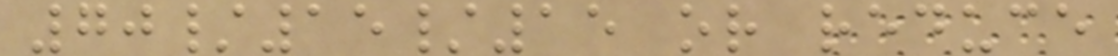70/15/15 or reduce
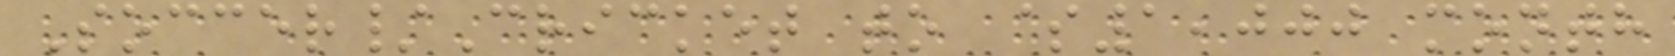Soccer/Cricket to $1,000 month
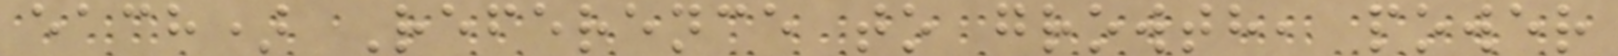each) Reference to growth, power
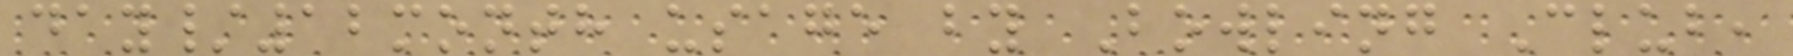day/12month usage by Bowling Club,
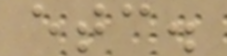etc.
